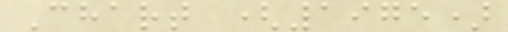Chart (1975)
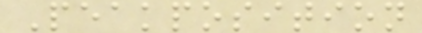Peakposition
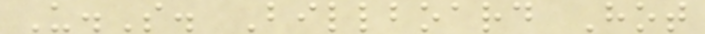U.S. Billboard Hot
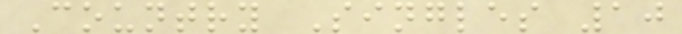Country Singles 10
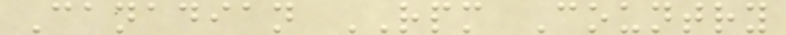Canadian RPM Country
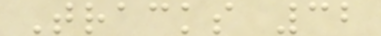Tracks 32
